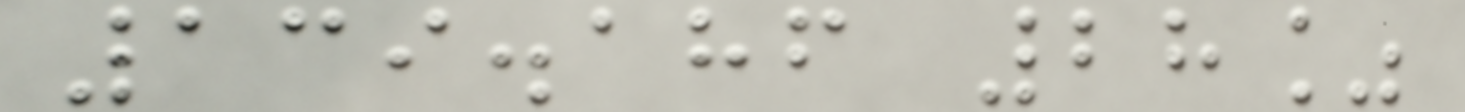139.186 28%
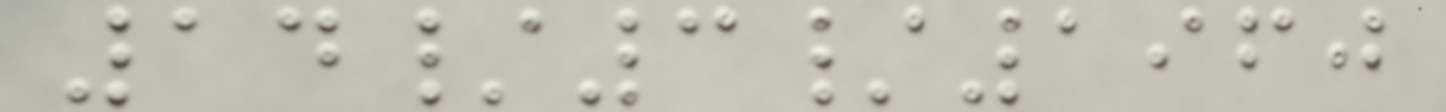14/3/1960
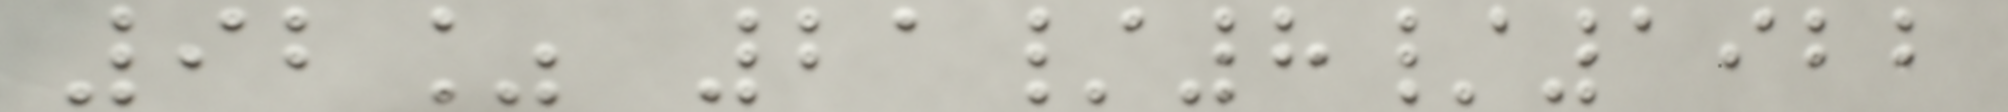92% 21/8/1922
